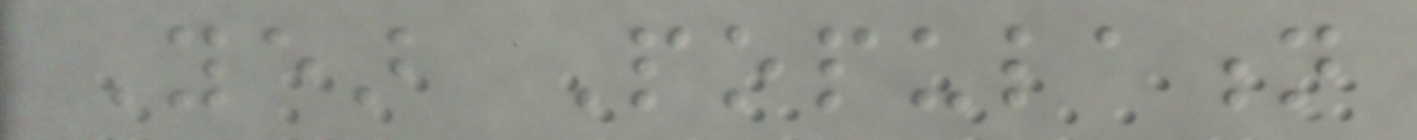Year Population
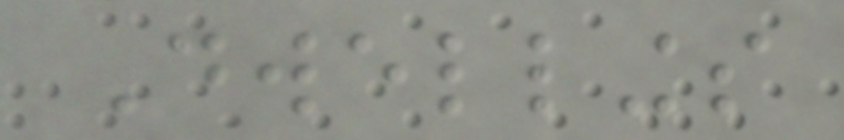Dwellings
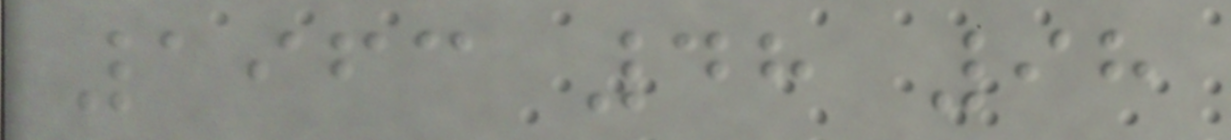1963 48 98
